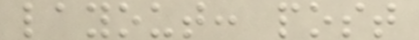layout: post
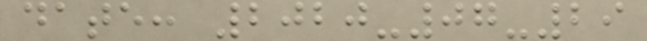date: 2020-07-29
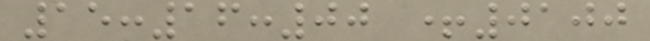15:16:00 +0100
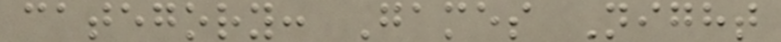category: Games Night
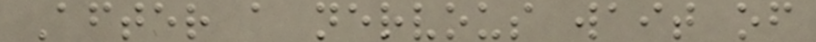After a nervous wait of
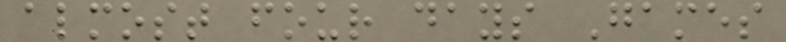almost four days Games
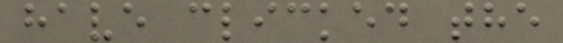have clicked the
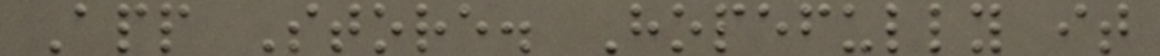App Store. Hopefully it
